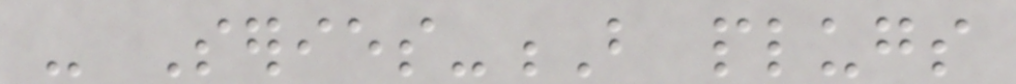- Series-B plugs
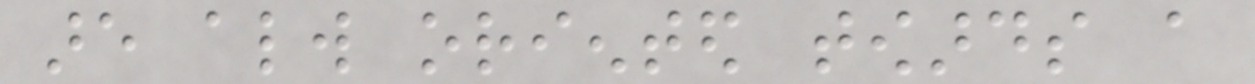are always oriented towards a
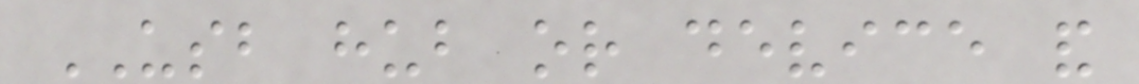USB hub or device and
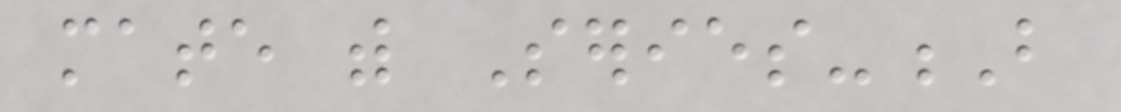mate with Series-B
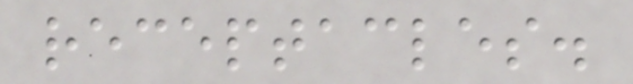receptacles.
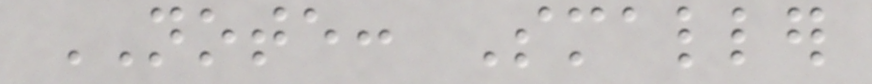NOTE: Smaller
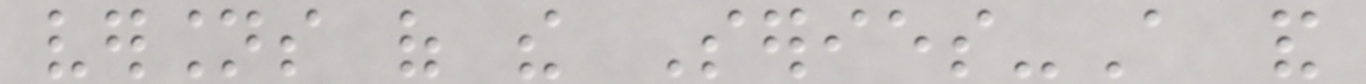versions of the Series-A and
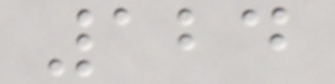124
